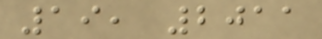19, 2011
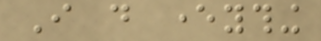I do everything
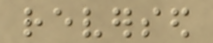reversed
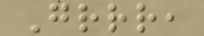Grrr,
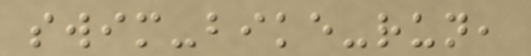swim-bike-run,
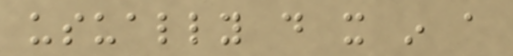usually do it in a
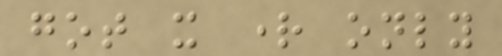got it right only
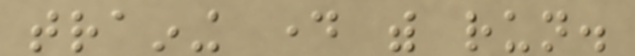training day with run.
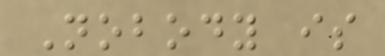Nobody is
